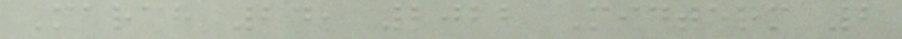March 24, 2022 Midterm 2
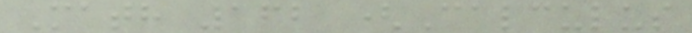Math 162 (Calculus
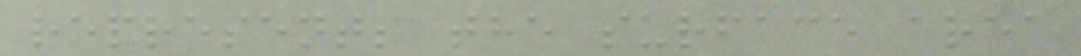represents the surface area
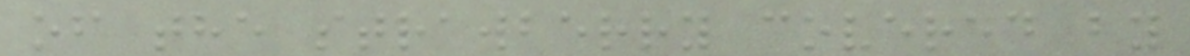of the strawberry covered by
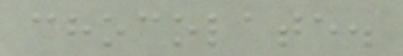chocolate.
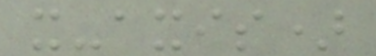x-axis)
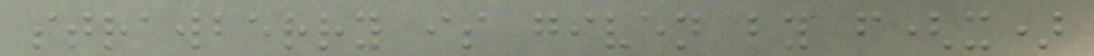strawberry is given by f(x)
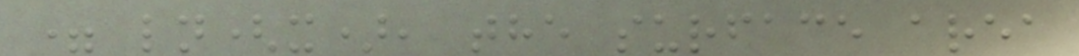= ln(x), the surface area
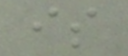is
